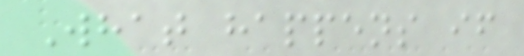What happens if
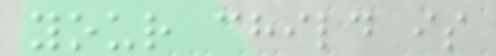your child is
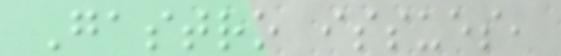Gastro issues,
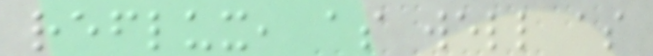reflux, as well as
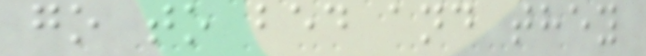go to bed and they
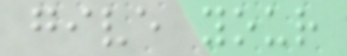give your
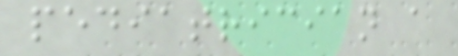pediatrician a
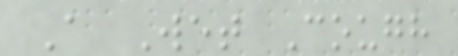A Wet Cough
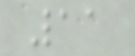11
